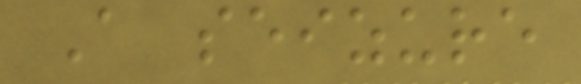A seizure
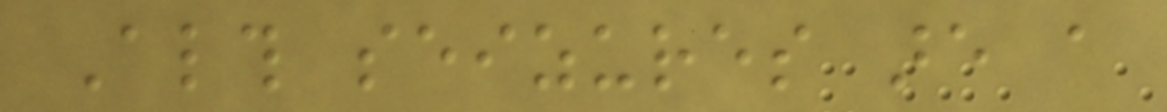Although seizures are a
